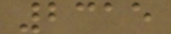2315
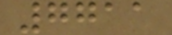7711
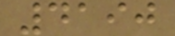4190
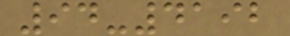94-4192
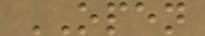OPEN
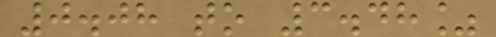0.08 to 3.48%
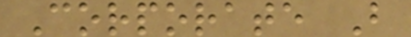Corporate B
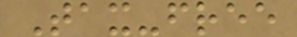Tax-free
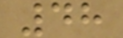48
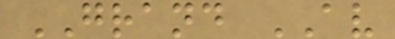GRAND AV
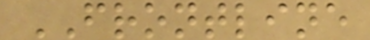FRONTLINE
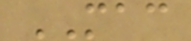MAC
